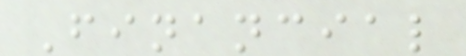Financial
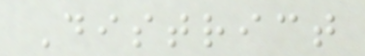District
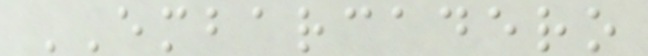EMBARCADERO
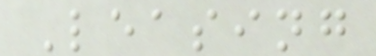Leasing
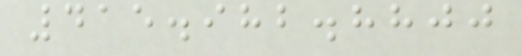415.982.8800
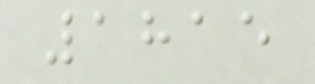1815
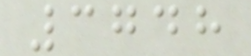3748
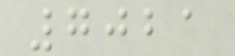7021
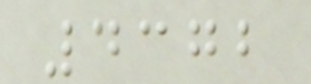4372
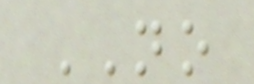NO
